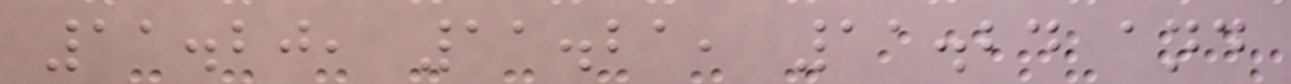11.20, 11.21, 11.24 and
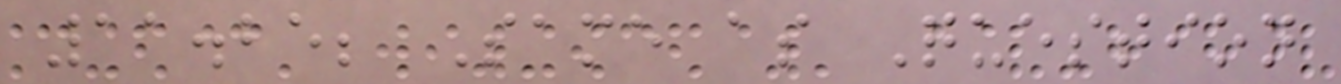11.25; Same as Question
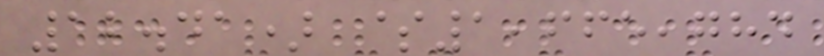12.41) $1,665,784
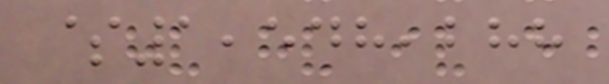$1,548,288
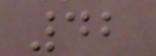42
